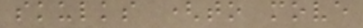skulks (to move
